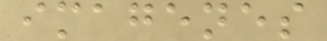imagenes
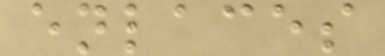enlaces
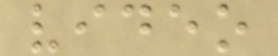video
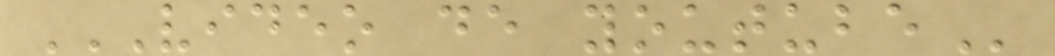VIDEO DE YOUTUBE
